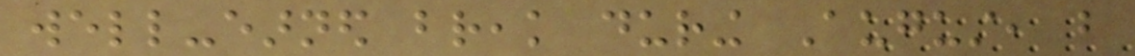well-earned break during August, but
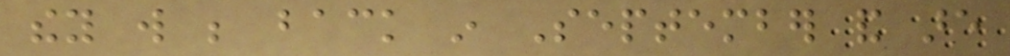they will be back in September and are
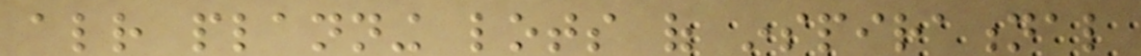already planning lots of inspirational
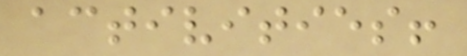activities!
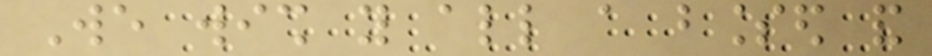We wish you all a blessed and
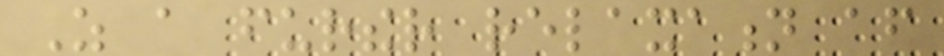As a further relaxation after
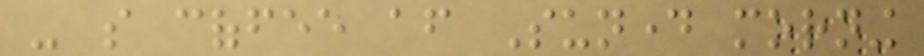- so coffee after Sunday morning
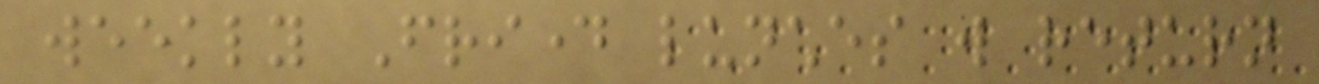weekly Friday lunches will return
